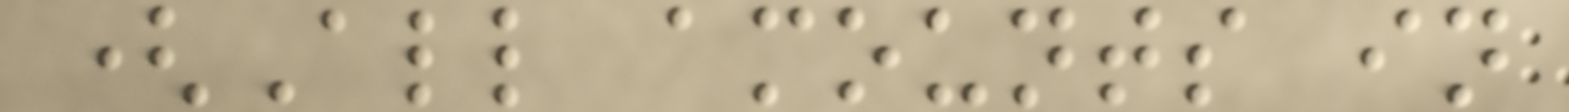(All amounts in
